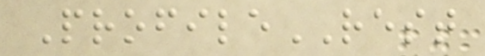ProfileREST
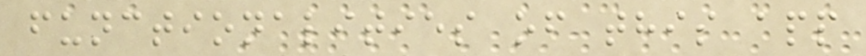functionalities of this app
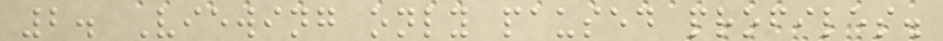2. Viewing only paused profiles.
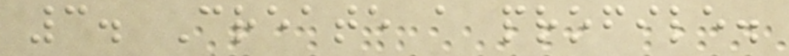3. Create a profile.
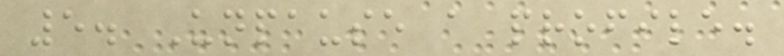5. Unpause a profile.
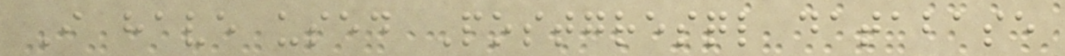I have used Postgresql database
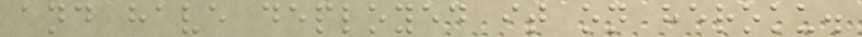and have deployed it on heroku.
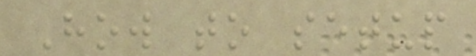How to setup
